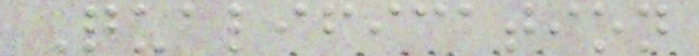Qualification
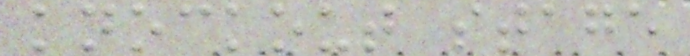knockout stage
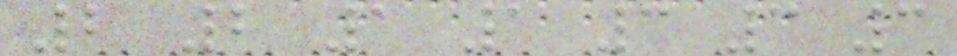2 2 1 1 3 3 3
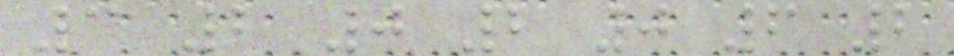3 2 0 2 0 6 2
